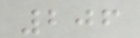206
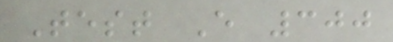Test E 300
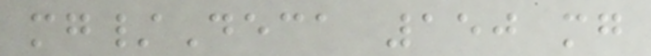mg/Deca 150 mg
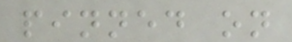pinned on
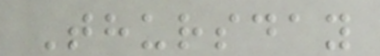Thursday
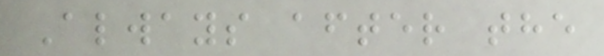Always after the
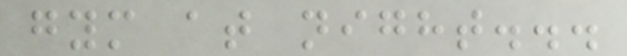gym at night...
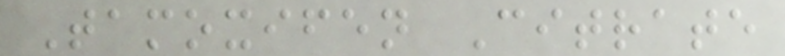Tamoxifen Citrate
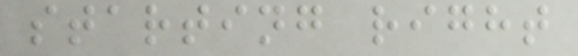starting right
